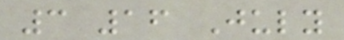3 16 July
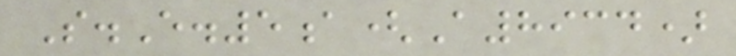S.E.5a(A8934)
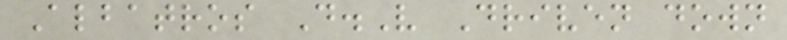Albatros D.V Driven down
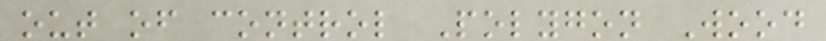out of control Polygon Wood
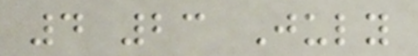4 23 July
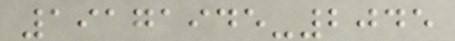19171945-2045
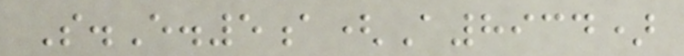S.E.5a(A8934)
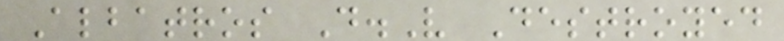Albatros D.V Destroyed
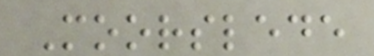Moorslede
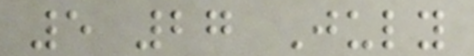5 27 July
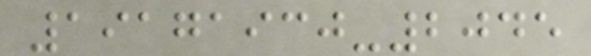19171930-2045
